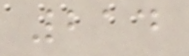214
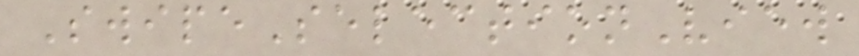SwipeSelectionView
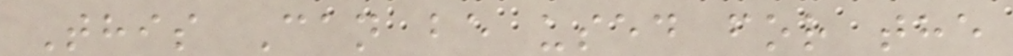This Can be used for the
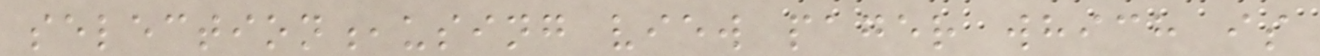selection,using view pager which is
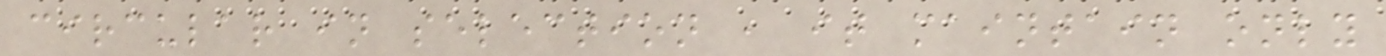circular in selection , it maintain only
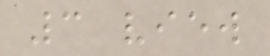3 view
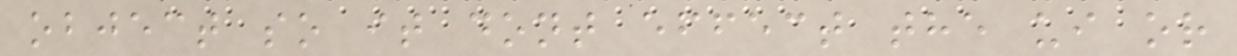object so it dont effect the ui or
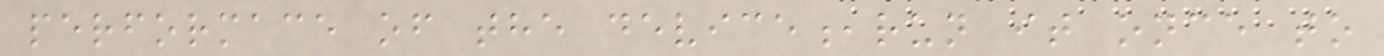performace of the device,run it once to
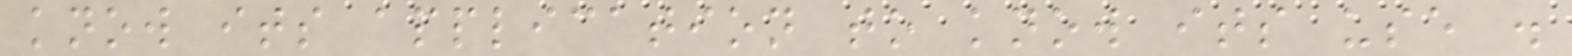know its application to know its use .
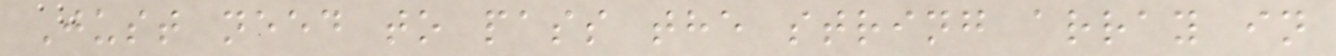Just need to pass the string array in
